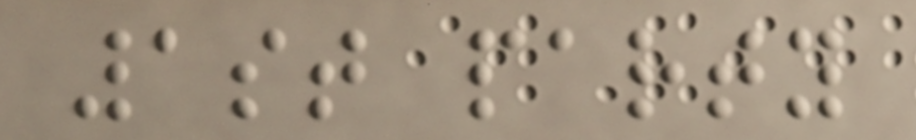1st party
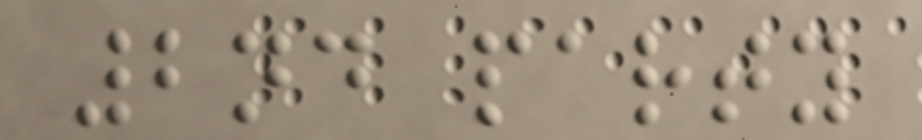2nd party
